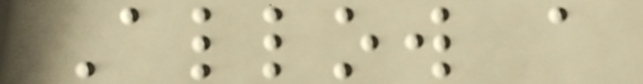Allow a
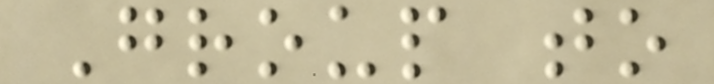Group to
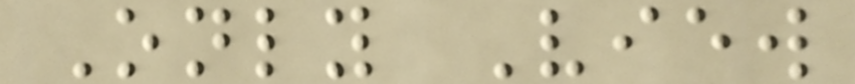Only View
